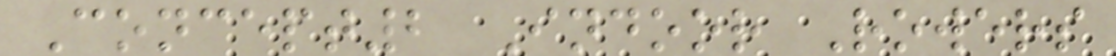Concept2 Indoor Rowers
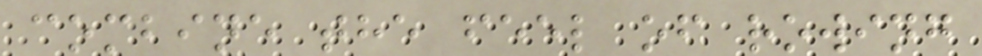combine the feel of rowing
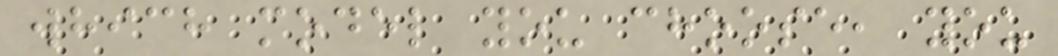which model you choose, you
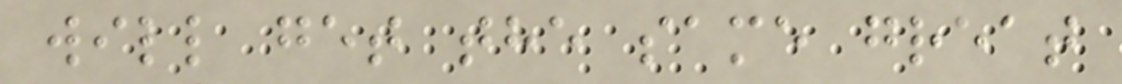will get the same great
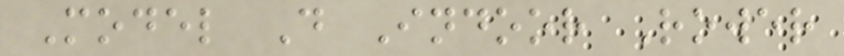Model D Indoor Rower
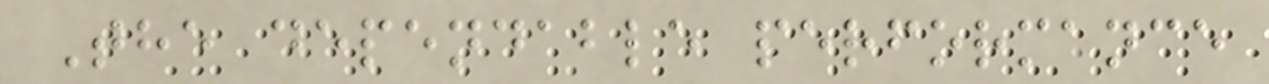The dependable performance
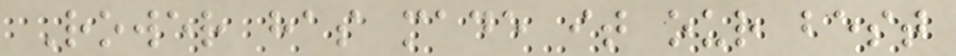Rower has made it our best
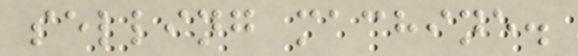selling machine.
